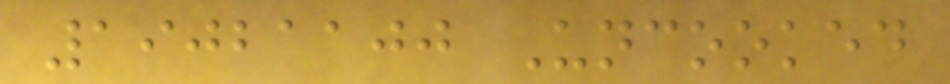19021100 Uncooked
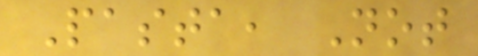Pasta, Not
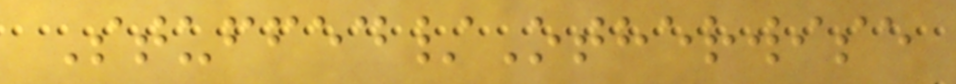Stuffed/Otherwise
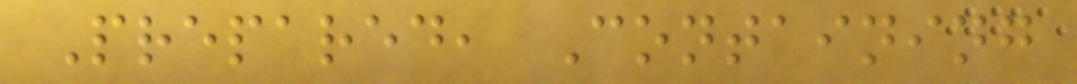Prepared, Containing
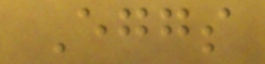Eggs
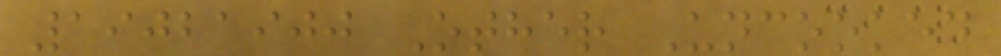19021900 Other Uncooked
